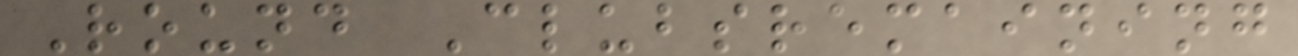Round Clubsremaining
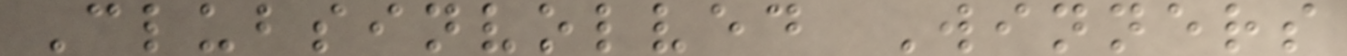Clubsinvolved Winners
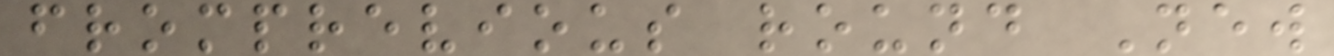fromprevious round New
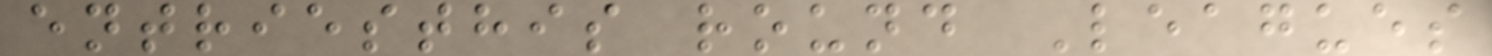entriesthis round Leagues
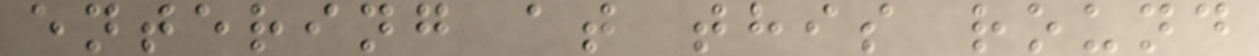entering at this round
